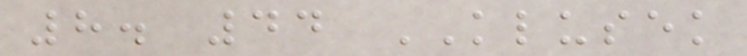8. 44 KLUSEK
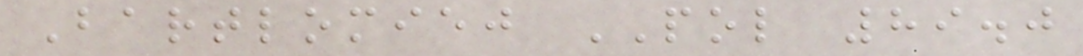Bartlomiej POL 89.0
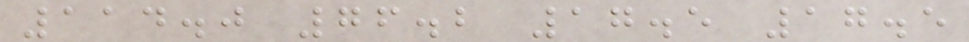114.0 76.2 17.5 17.5
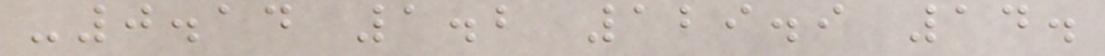-0.14 1.2 129.9 14.
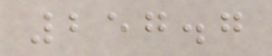257.7
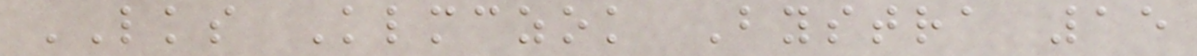LKS Klmczok Bystra 15
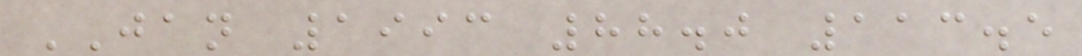JAN 1993 88.0 113.5
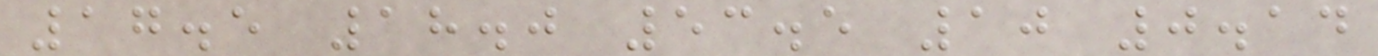17.5 18.0 53.5 10 0.14
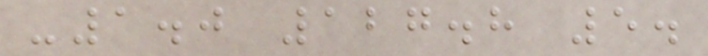-1.0 127.8 5.
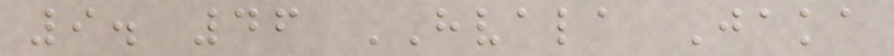9. 46 HVALA Jaka
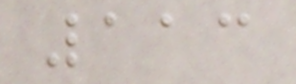113
